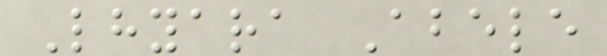Lhyara Abele
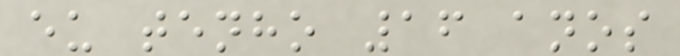eu tenho 16 anos
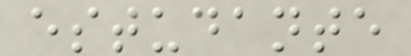estudante
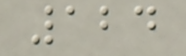124
